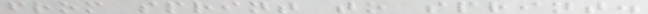from sprint to sprint.
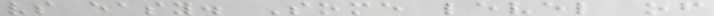vs easy. Some level of
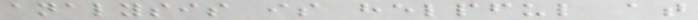analysis is helpful at
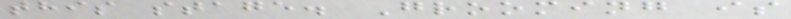this stage. Grooming is
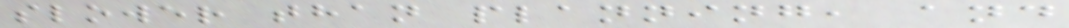slower than planning, and
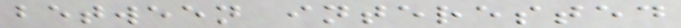between interested
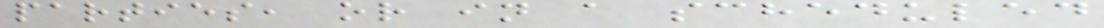parties, or in a scheduled
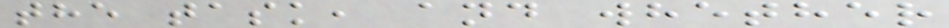the task, and whether
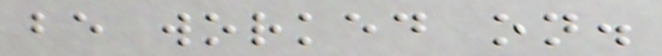be worked on.
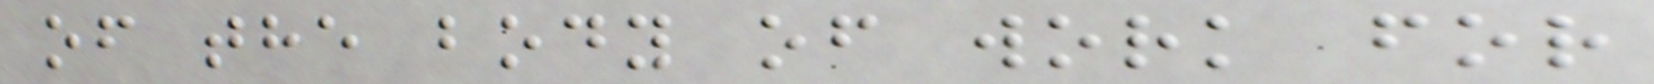of the body of work for
